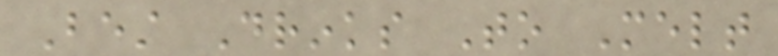Best Drinks To Melt
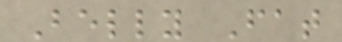Belly Fat
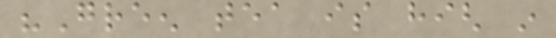"Green tea is high in
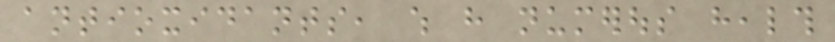antioxidants, which have numerous health
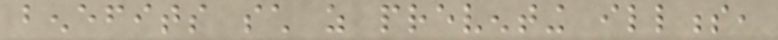benefits such as preventing illness,
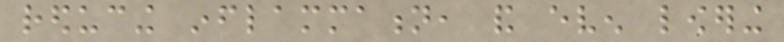reducing inflammation, and even lowering
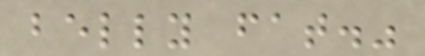belly fat."
